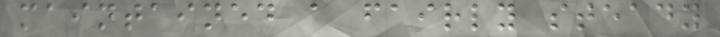maintained a fairly steady
